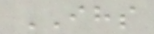IHS
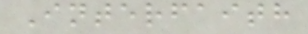Interfaith
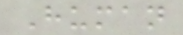Human
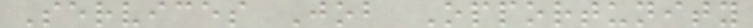Services Job Opportunity
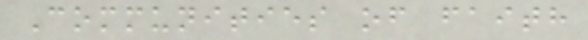Communities of faith
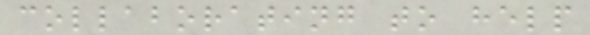collaborating to help
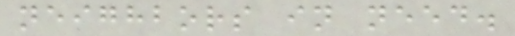neighbors in need.
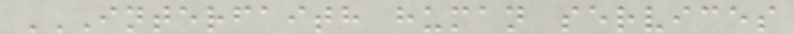INTERFAITH HUMAN SERVICES
